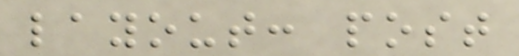layout: post
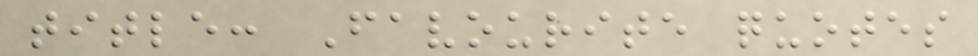title: Favourite quotes
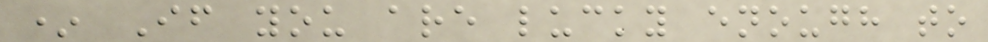* If you are lucky enough to
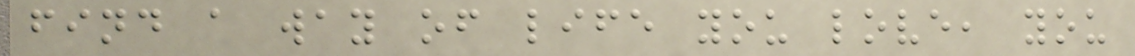find a way of life you love, you
